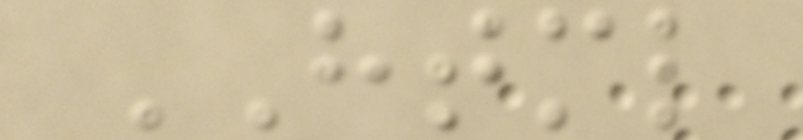HTML
